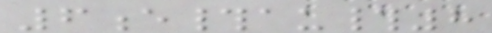6e#au#8
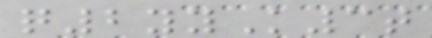q2yyK3t
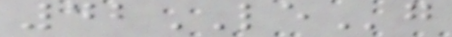42LEg
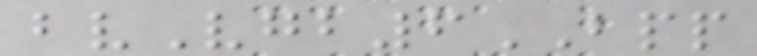bvVgb6BPP
